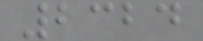2324
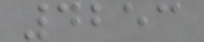4253
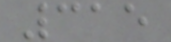315
